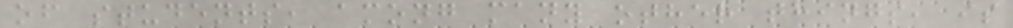of students, among many other things, is
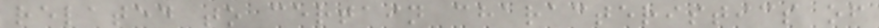related to certain characteristics of
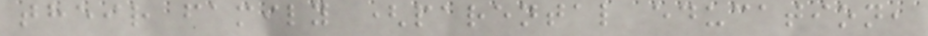their family (parental education,
